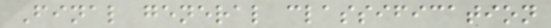Final general classification
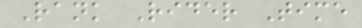Rank Rider Time
